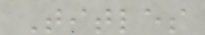Titles
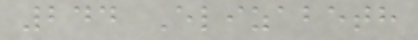244 Elizabeth
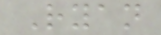Ryan
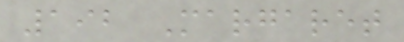192 Margaret
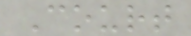Court
